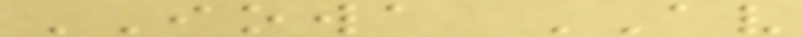IOWA AV
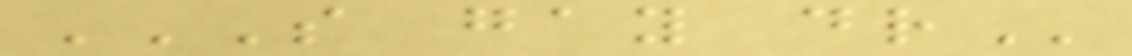S GAY DR
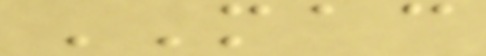MAC
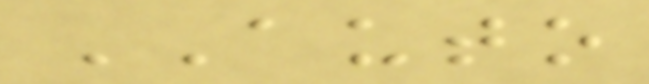AUTO
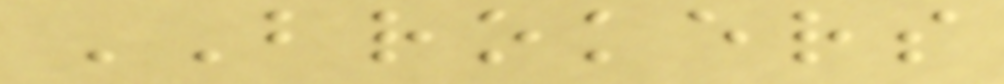BROKERS
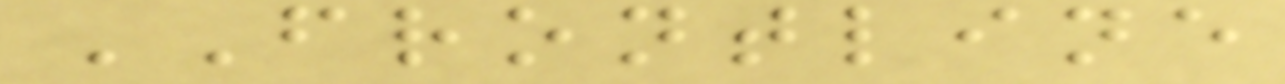FRONTLINE
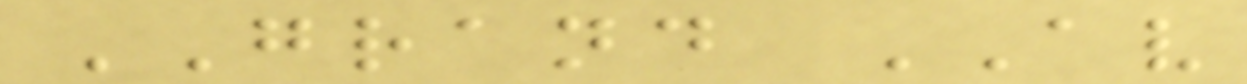GRAND AV
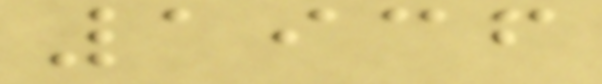1936
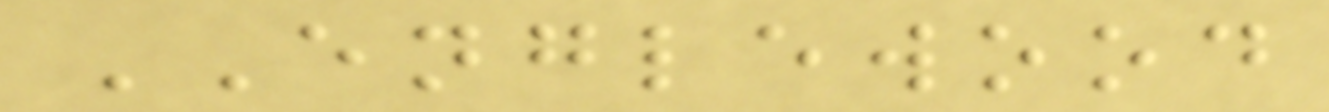ENGLEWOOD
